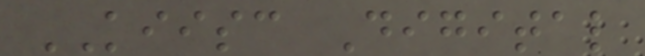KIISC Digital
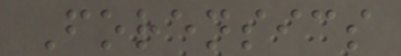Forensics
